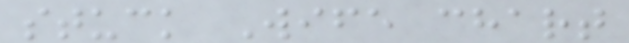stuck Wife chart
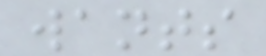wants
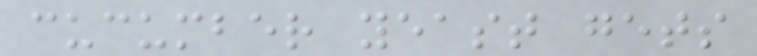cucumber yeast gets
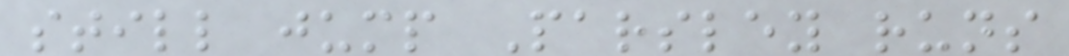still jump Parsley runs
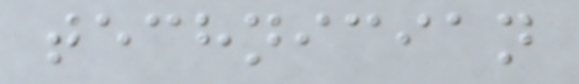technician
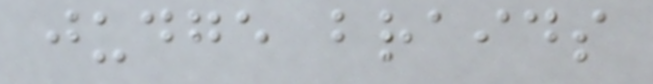judge braids
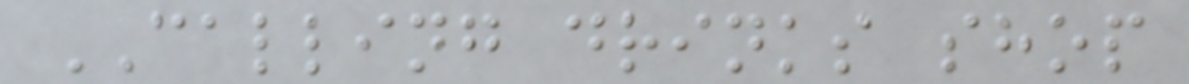CALLING drinks shop
